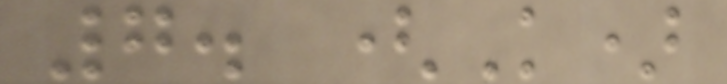7. (K)
